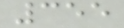355
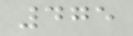475
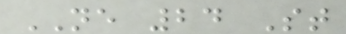NE 24 St
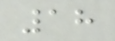18
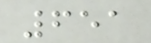651
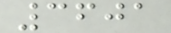3601
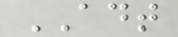ADT
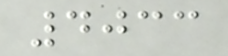4033
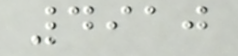4910
